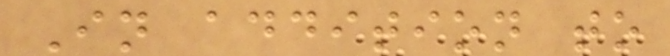In addition to
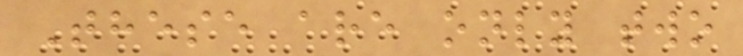These are only two
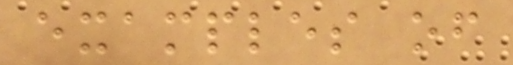examples of
